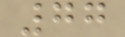77
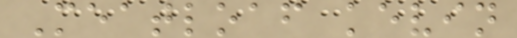Meatloaf kevin
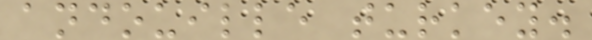andouille turkey.
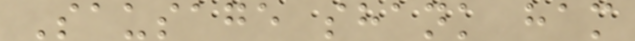Sausage shank ham
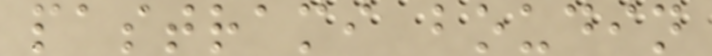pastrami boudin
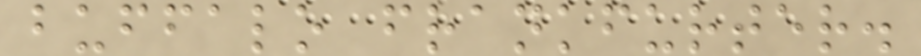buffalo frankfurter.
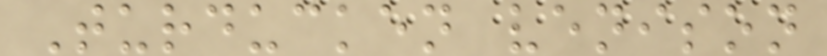Turducken venison
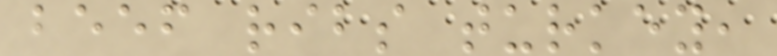beef ribs turkey,
